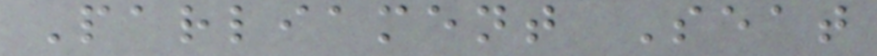Parliament Seat
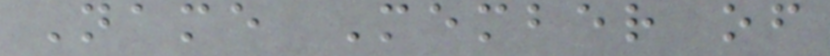Name Member of
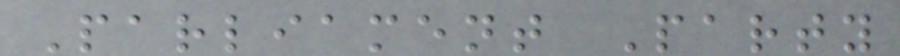Parliament Party
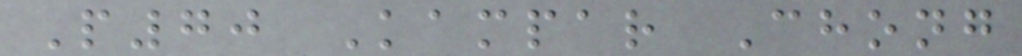P70 Kampar Chong
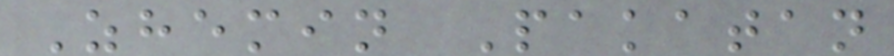Zhemin Pakatan
